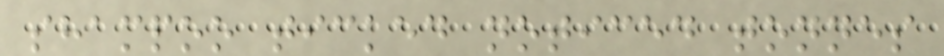shampoo ticked noticed tonnes
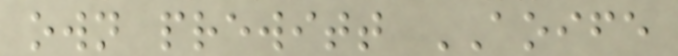own prewitt AOIFE
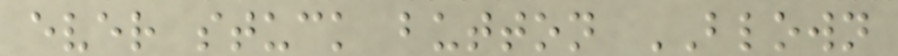ever stuck button BLOWN
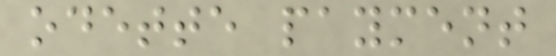odette payment
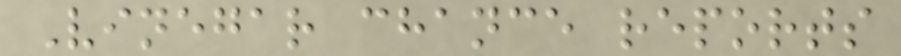Vinegar chance reports
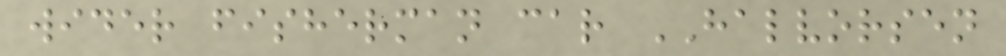wider fisherman car HALVORSEN
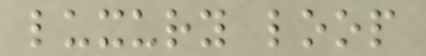luxury loop
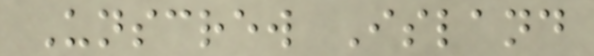Unscrew Island
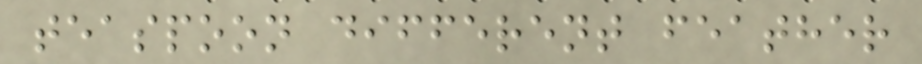teaspoon different feather
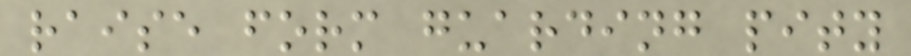raise form guarding pity
